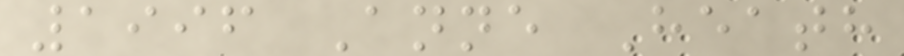1996 Anne Heath
